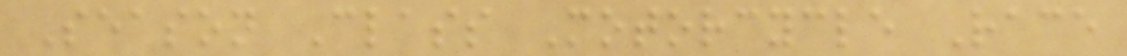Season Class Motorcycle Race
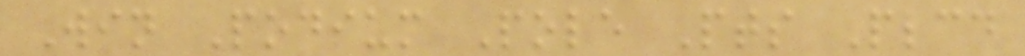Win Podium Pole Pts Plcd
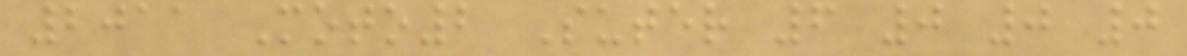2011 Moto2 Suter 6 0 0 0
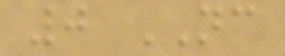0 NC
